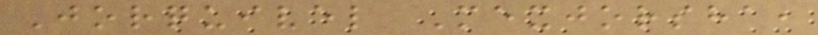Jorquivel Mexjorsha,
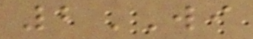2WI
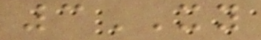3XY
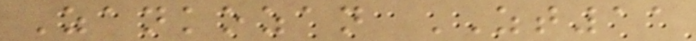Zankozan ZT11
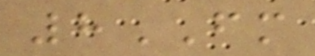8FM
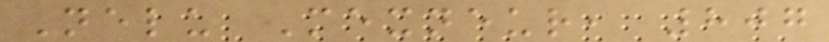Nelu Mexneur, 807
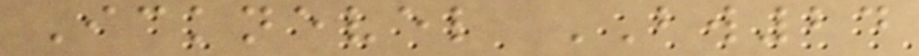Icknevel BW24
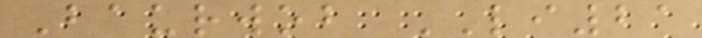Baurwob LI21
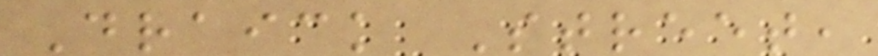Draick Street,
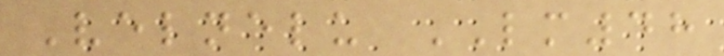Velnelu LM48
